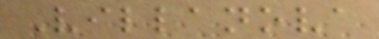Villanova
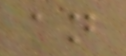an
